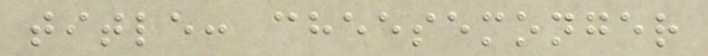title: cheesemonger
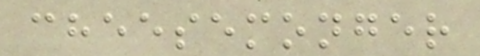cheesemonger
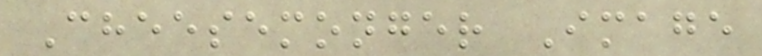Cheesemonger Image
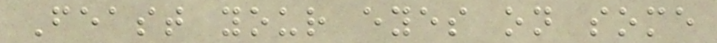Feast your eyes on some
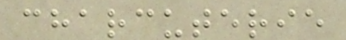charcuterie
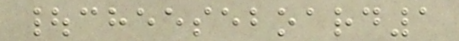|cheeseboard1
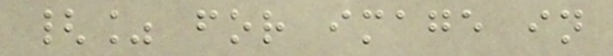{% for image in
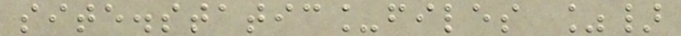site.static_files %}
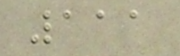111
